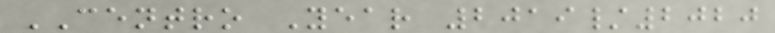CENTRO Year 2019/2020
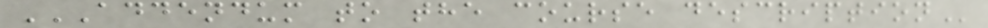ADDENDUM TO THE COURSE DESCRIPTION
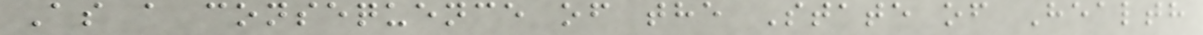As a consequence of the State of Health
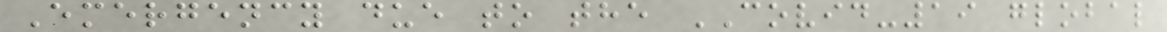Emergency due to the COVID-19 global
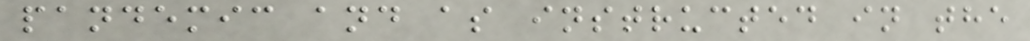pandemic and as instructed in the
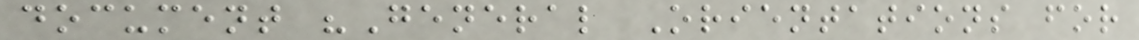document "General Orientations for
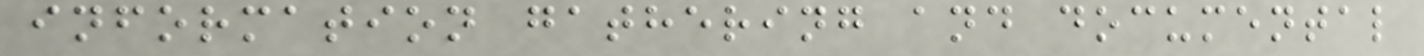information gathering and documental
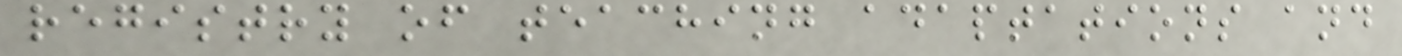registry of teaching adaptations and
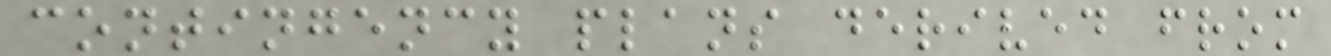contingency plans derived from
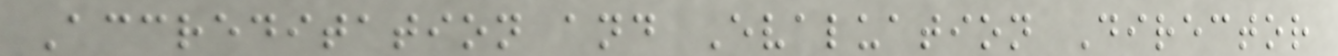Accreditation and Evaluation Director
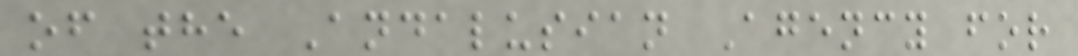of the Andalusian Agency for
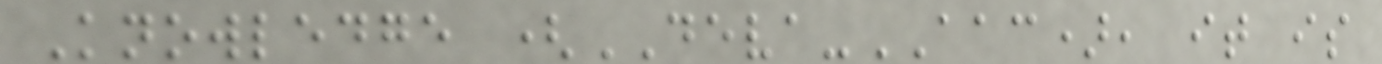Knowledge (DEVA-AAC), it is
